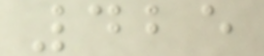425
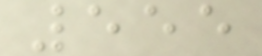555
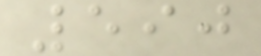590
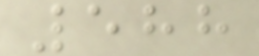588
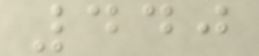440
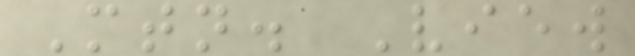Mtn. View
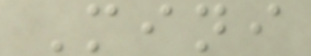Mini
